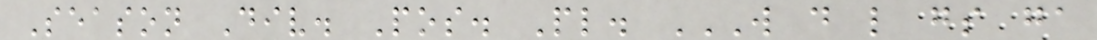Season Div. Pos. Pl. W D L GS GA
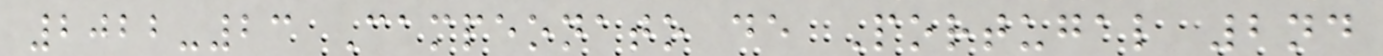2022-23 Campeonato de Portugal 2nd
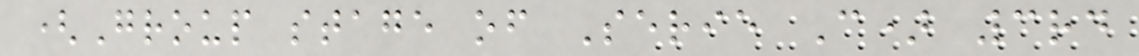(Group stage of Serie C) 3rd
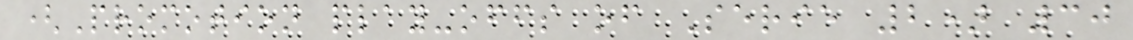(Promotion play-offs of Serie 2) 30
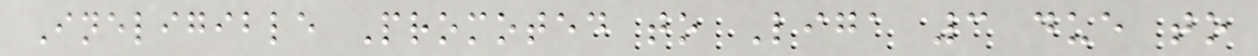Ineligible Promoted to Liga 3 due to
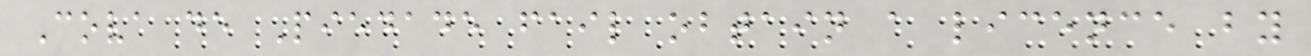Cova de Piedade fail obtain a licence by
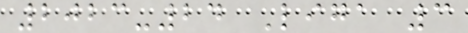2023-24 Liga 3
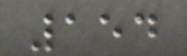154
